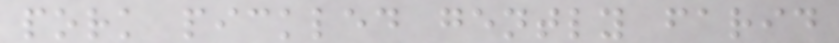pork pickled gently farid
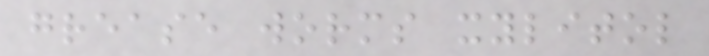grease worms xylitol
